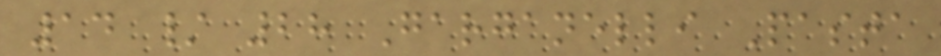14 / 28 Garganelli Pasta
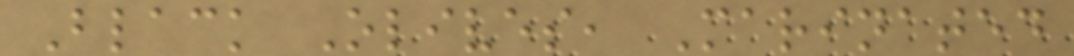Black Olives, Marinated
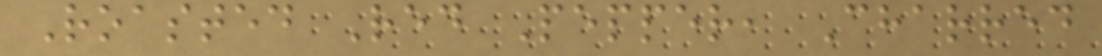Roasted Red Pepper, Charred
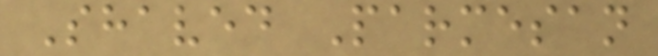Shaved Parmesan
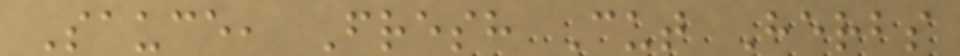Sauce, Fresh Cut Herbs
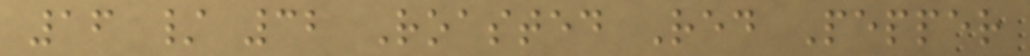16 / 32 Roasted Red Pepper
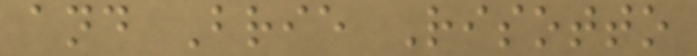and Brie Risotto
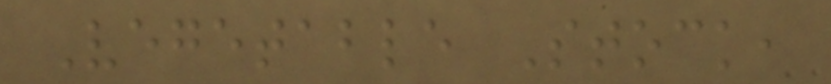Vegetable Stock,
